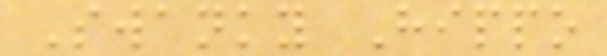Swanky Hippo
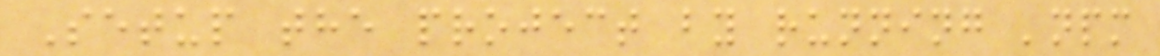Setup the project by running 'npm
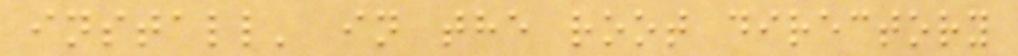install' in the root directory
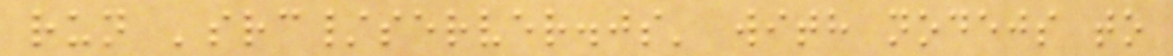run 'src/server.js' with nodejs to
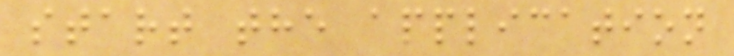start the application
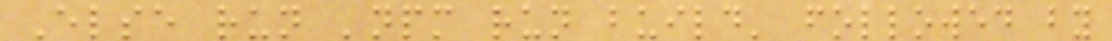Else run 'npm run build' followed by
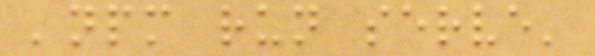'npm run serve'
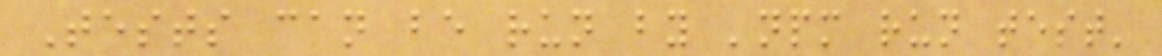Tests can be run by 'npm run test'
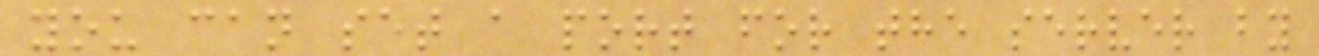you can set a port for the server by
